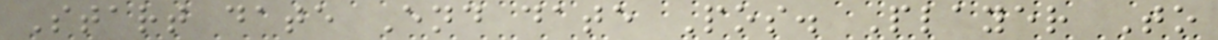Start date End date Pos. Player To
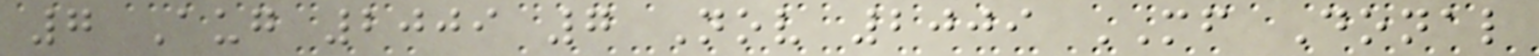7 Aug 2009 7 Nov 2009 MF Donal
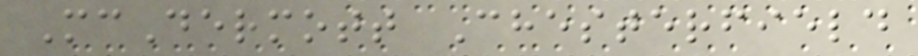McDermott Chesterfield
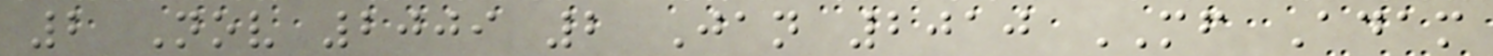2 Nov 2009 2 Jan 2010 MF Adam
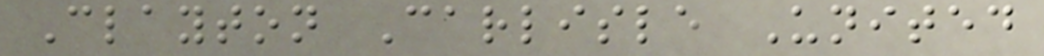Clayton Carlisle United
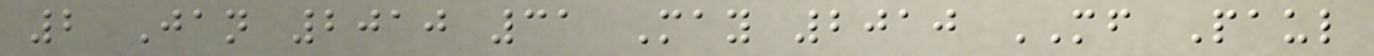2 Jan 2010 31 May 2010 MF Paul
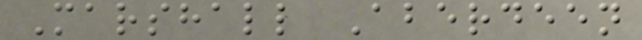Marshall Aberdeen
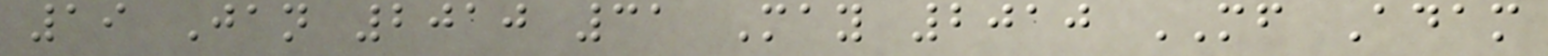19 Jan 2010 31 May 2010 MF Adam
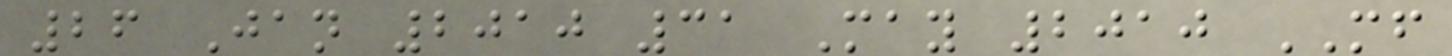26 Jan 2010 31 May 2010 MF
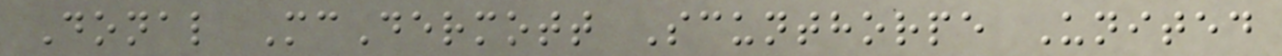Donal McDermott Scunthorpe United
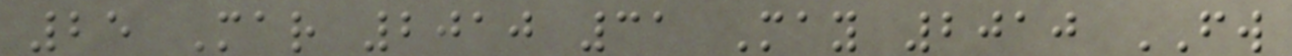25 Mar 2010 31 May 2010 FW
